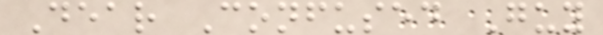Dear Confused Guy
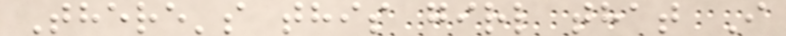There's this girl that I
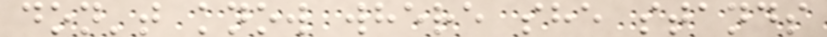don't know where she stands
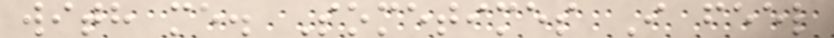with me. Sometimes I feel
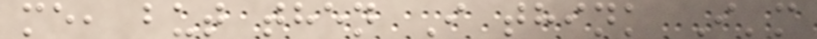me, but then I think I'm
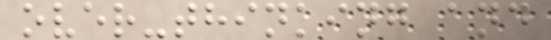over-thinking and
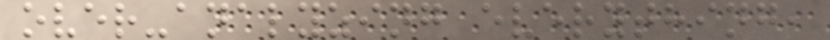over-analyzing everything,
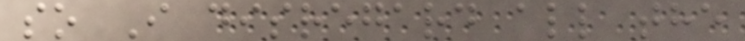so I disregard all the
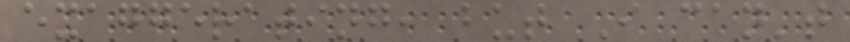exaggerating, but I can't
